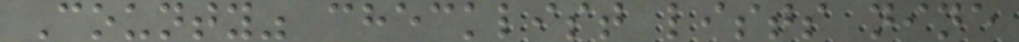County" checklist lists nine
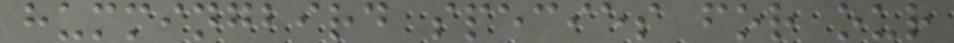hummingbird species for our
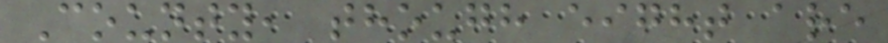County, though eight are
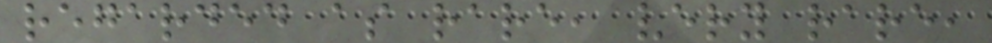regarded as rare, very rare,
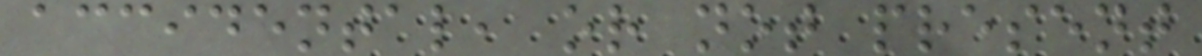accidental, or not present
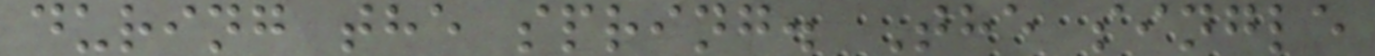during the spring. The single
